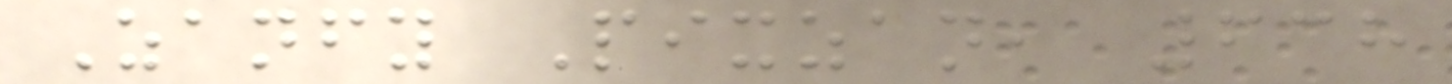Zanfy Pixzan, 638
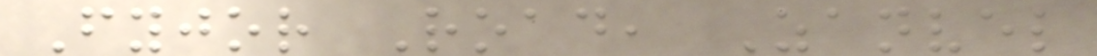Fyjor Road, Zanvel
